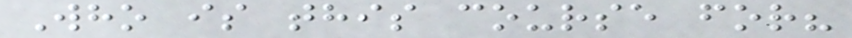Who is this course for?
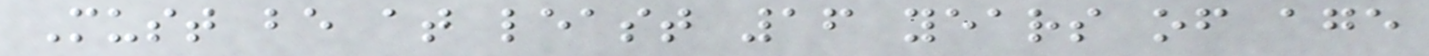Must be at least 16 years of age
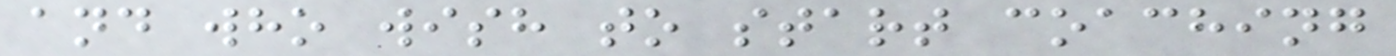and who wish to start coaching
